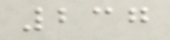237
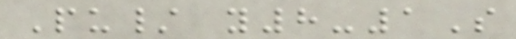Pu/ y8-1S
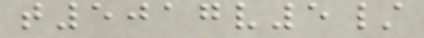t5017v5/
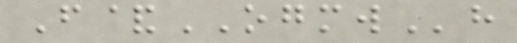F&OGMWh
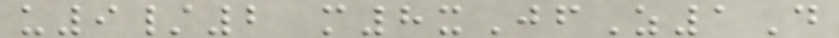u9/2 m8xJfZ1D
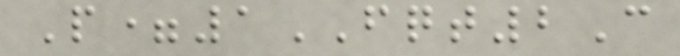P=1FQT2C
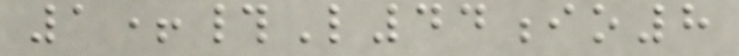1+#L44io8
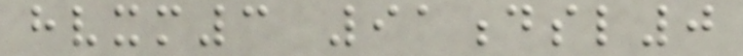hvxm3 91dsl0
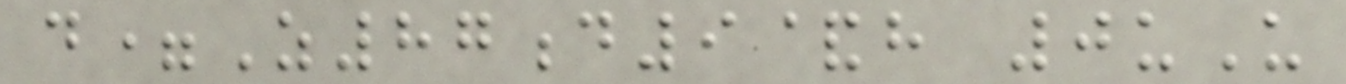d=Z87d9&h 0uU
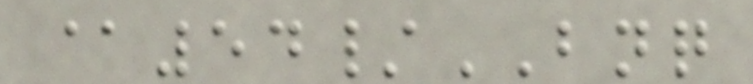@54/BNQ
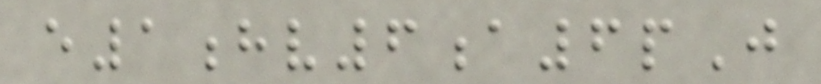e1hv6a6pJ
